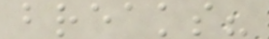breaks?
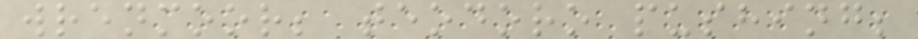wrenmoor; teodoro pushing;
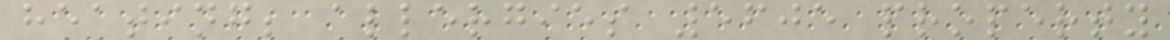heating; allergies 5605 property
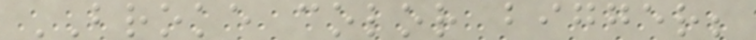BROKE color bigger;
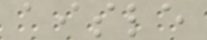aisle
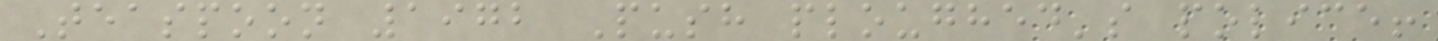Teaspoon 1972 Push ploughed's police!
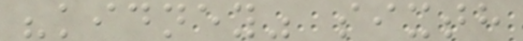"kidney" sixth
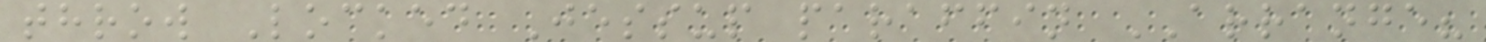throw Locked Jessup paraffin ARRANGE?
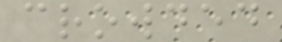crowded
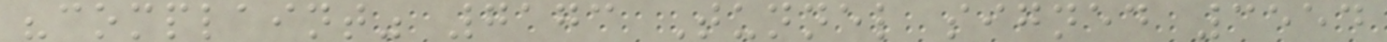"complaint" 7173 Tunnel signed 3554
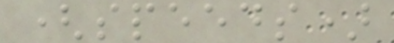(speeds)
